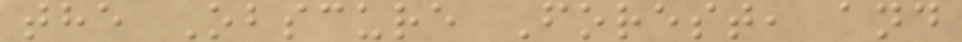the Obscure Forest, and
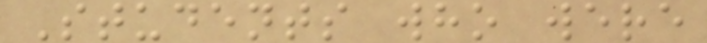Students who were
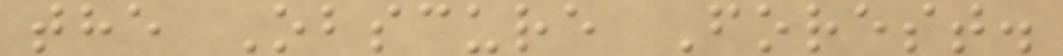the Obscure Forest.
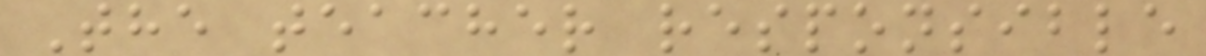The teacher responsible
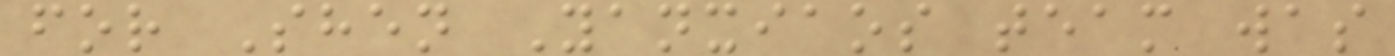for Shen Yanxiaos team was
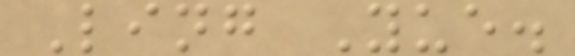Ling Yue.
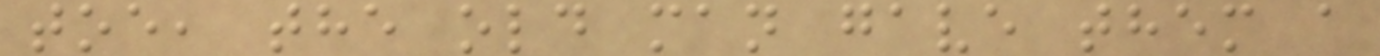toe, the old man gave them a
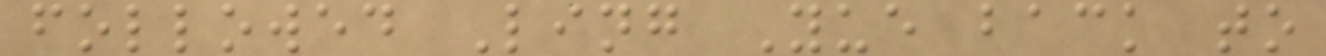followed Ling Yue back to
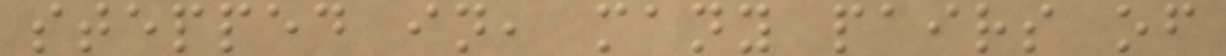stepped in, many pairs of
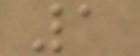1
